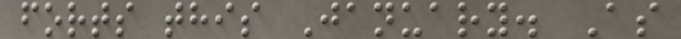forts this January. As
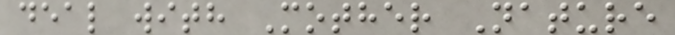deal with Mother Nature
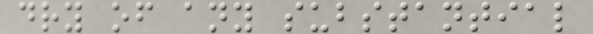dry of any substantial
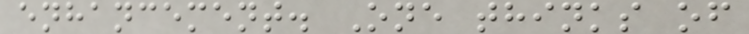enhancement. One thinks of
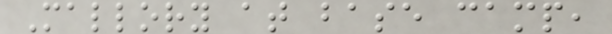Mallory at base camp,
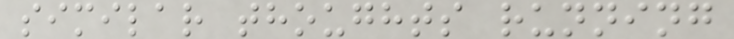similar thoughts running
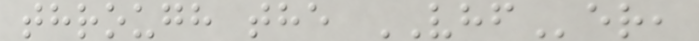through the VHFer,
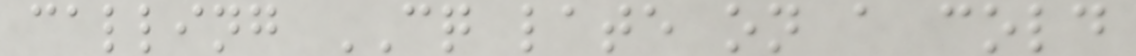calling CQ late on a cold
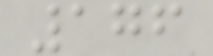176
